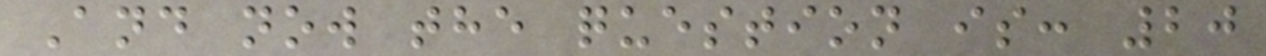And now the question is: 20
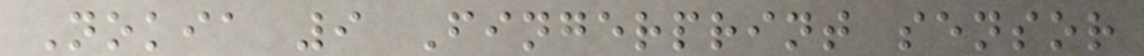Nokia 9 Fingerprint sensor
